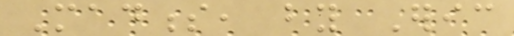Madness, by Eric
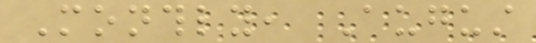Monthly, August
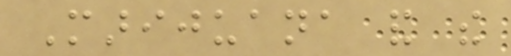Marijuana and the
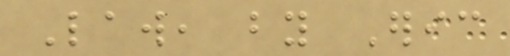Law, by Eric
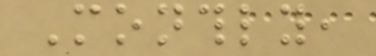Monthly,
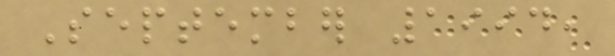September 1994,
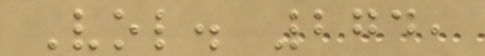Vol. 274,
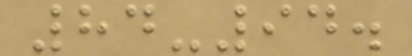84-94.
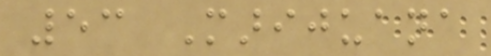53 Marijuana
